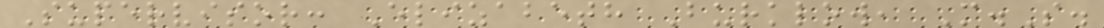Supervisor: Elizabeth Burklow, M.S.
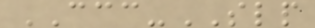CCC-SLP
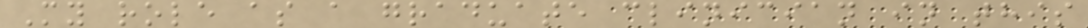My role as a graduate clinician in this
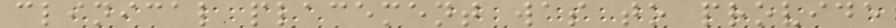clinical placement was to provide
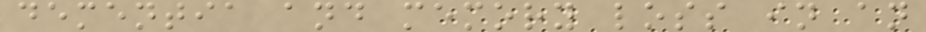dementia and memory loss in an
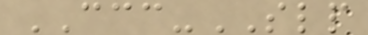CCC-SLP
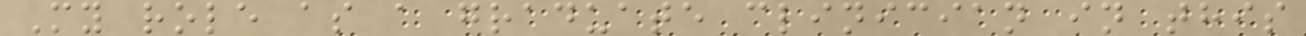My role as a graduate clinician in this
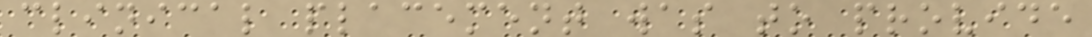clinical placement was to provide
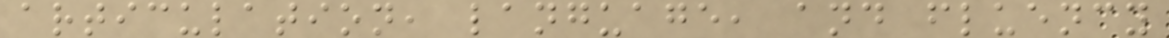articulation, language, and fluency
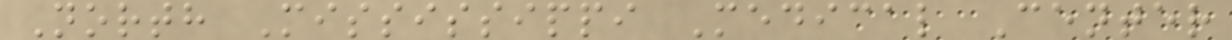North Mississippi Medical Center
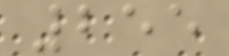255
